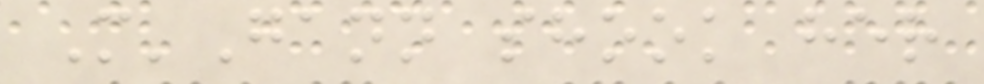M'Gann shook her
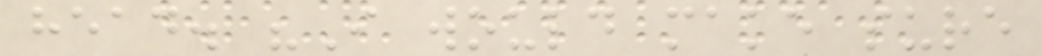head. "I would make sure
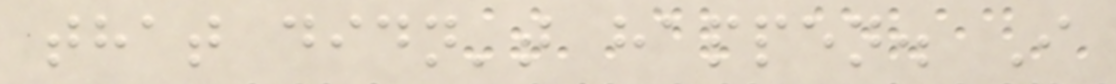that didn't happen. I
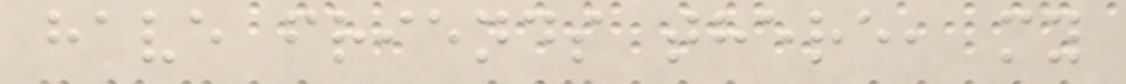have friends there, my
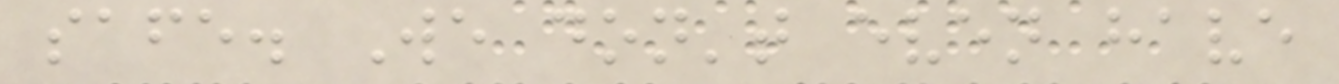safe. We don't even have
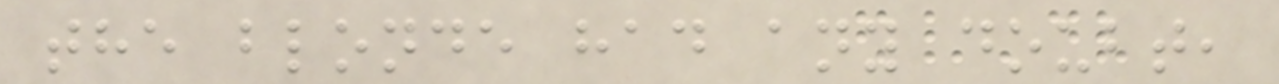the blonde had any doubt,
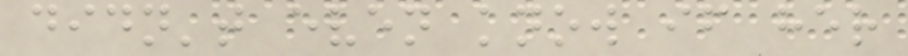didn't even know if her
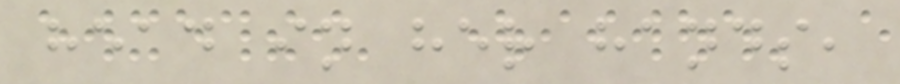head in her hands,
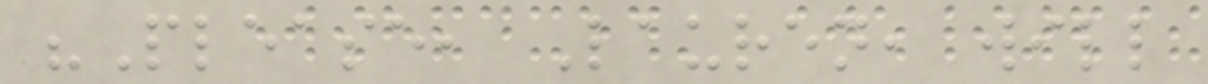"Please, Lauren, will
